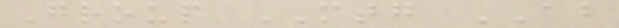Group MTG AB
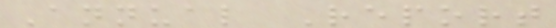Annual Report
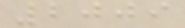2009
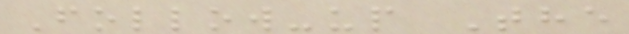Follow-up The
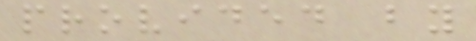provided by
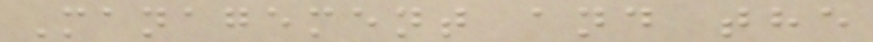Management and the
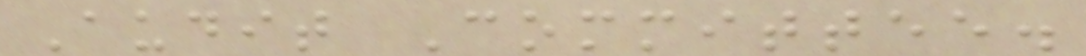Audit Committee.
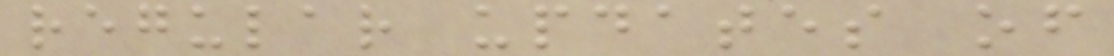regular updates of
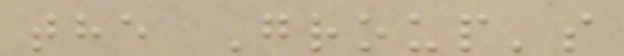the Group's
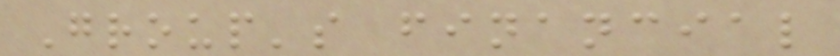Group's financial
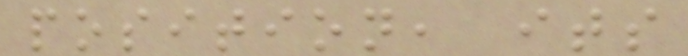position, its
